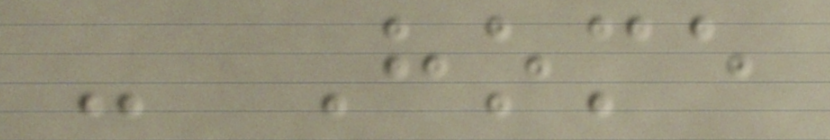- Home
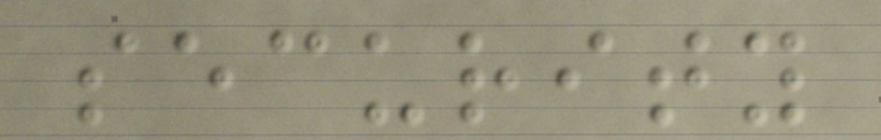security
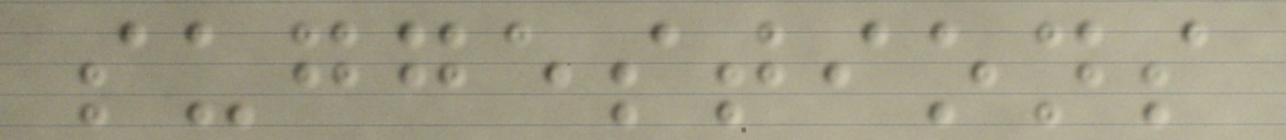suggestions
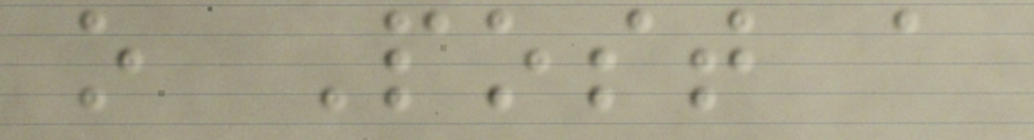o Post a
